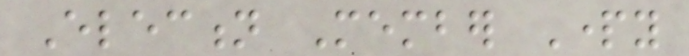Election Member Party
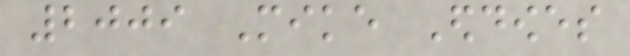2009 Mike Eddowes
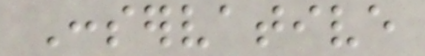Conservative
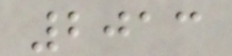2013
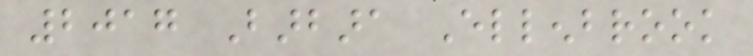2017 Barbara Ellenbrook
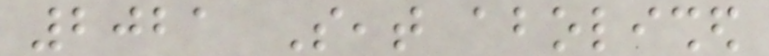2021 Seat abolished
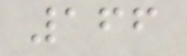166
